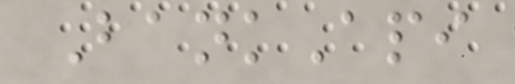BankApi
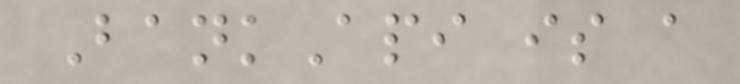BankApi is a
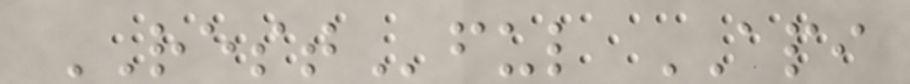RESTful API
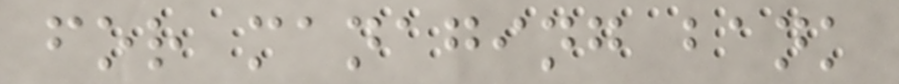for managing bank
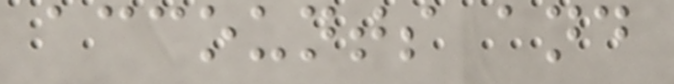accounts and
